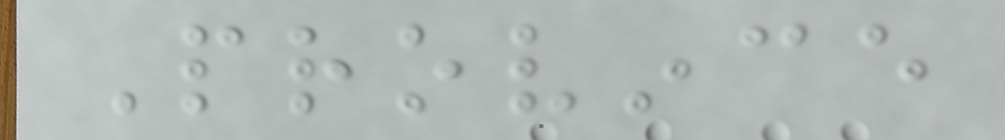Province
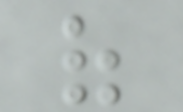of
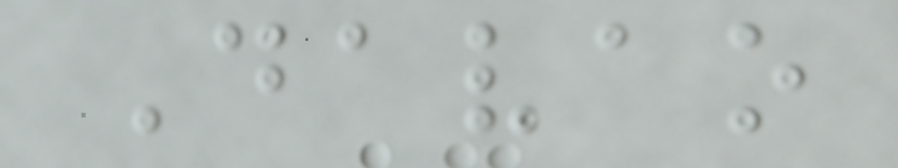Davao
